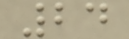24
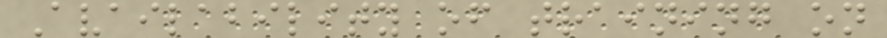Availability of training on
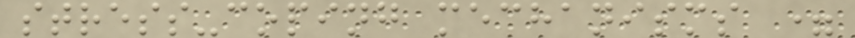stress-coping mechanisms =
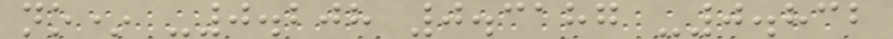no* -0.208 0.3187 -0.832
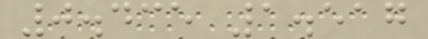0.435 1.517
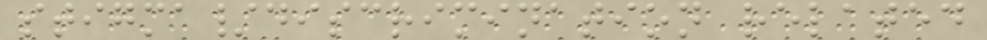stigma/discrimination related
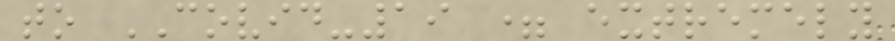to COVID-19 = extremely
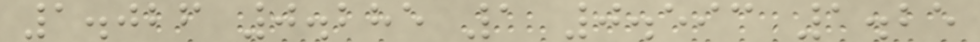1.026 0.285 1 0.593 1.25
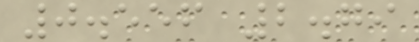0.556 2.79
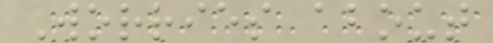Worries about
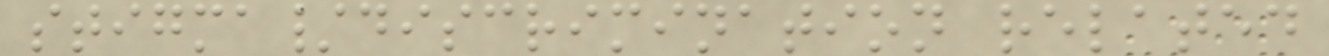stigma/discrimination related
